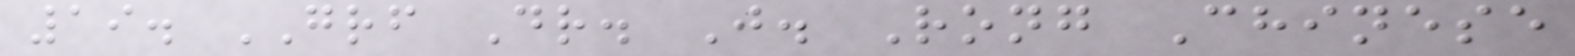19. GRF Dr. J. Rong Chinese
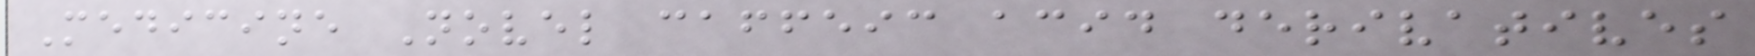Medicine Novel caffeic acid derivatives
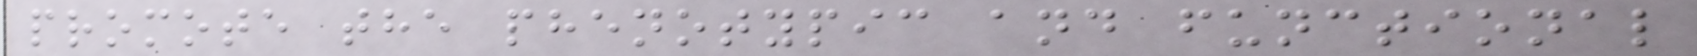promote the phenotypic and functional
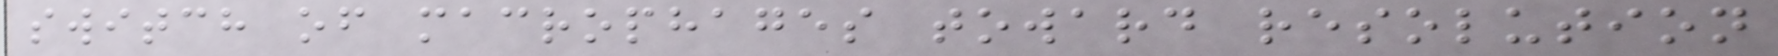switch of macrophages toward resolution
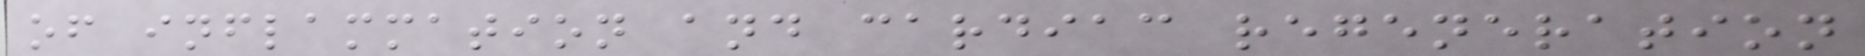of inflammation and cardiac regeneration
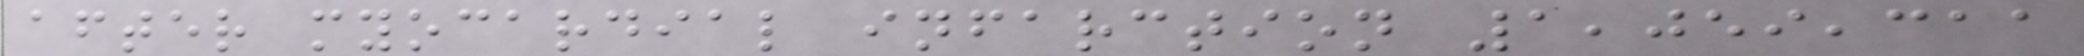after myocardial infarction 1,059,311
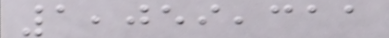1,059,311
